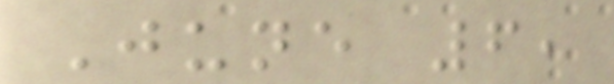June 6,
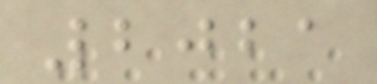2021
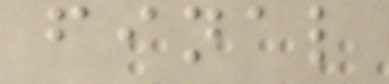final
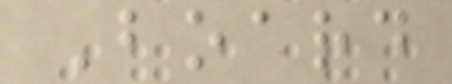Board
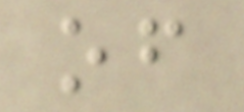of
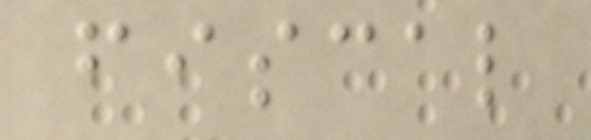fiscal
